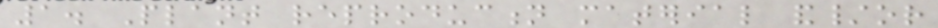1. Plant reproduction material and/or
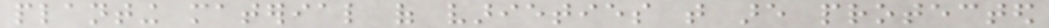planting material of varieties that are protected
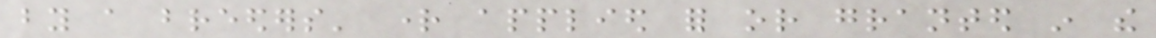by a breeders' right applied for or granted in the
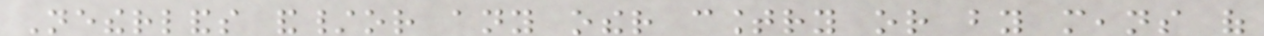Netherlands and/or any other country or by means of
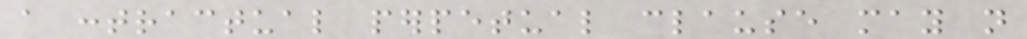a contractual perpetual clause may not
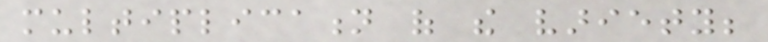multiplication of the variety;
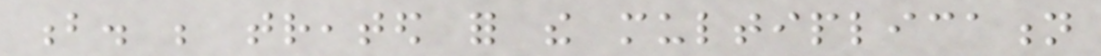b. be treated for the multiplication
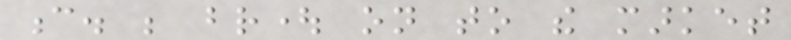c. be brought on to the market
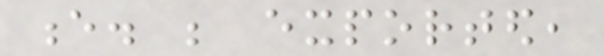e. be exported,
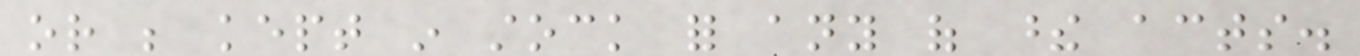or be kept in stock for any of these acts.
